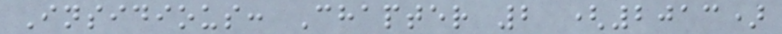Insidious: Chapter 2 (2013)
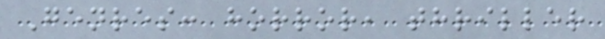Genres: horror, thriller
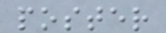poster
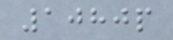1080p
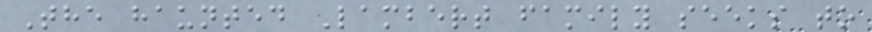The haunted Lambert family seeks to
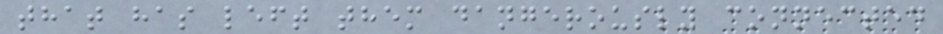that has left them dangerously connected
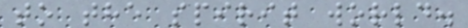to the spirit world.
